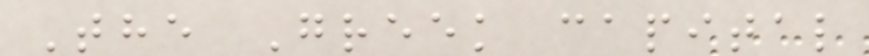The Greek capital
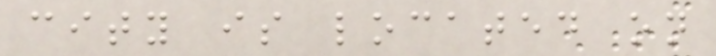city is located on
